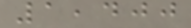1,400
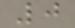0
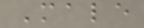Male
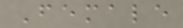Female
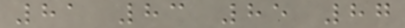81 83 85 87
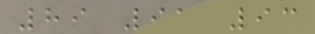89 91 93
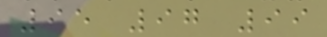95 97 99
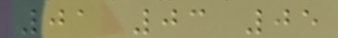01 03 05
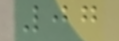07
